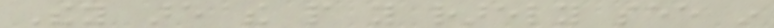They are the people you rarely see in
